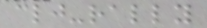clj-rally
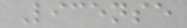License
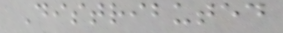Distributed
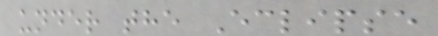under the Eclipse
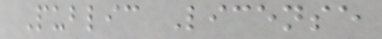Public License
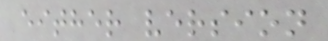either version
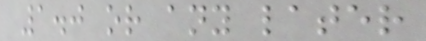1.0 or any later
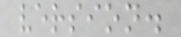version.
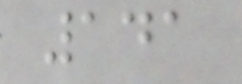141
